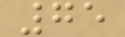75
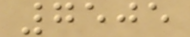7505
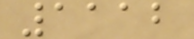1112
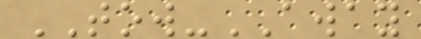TOW-AWAY
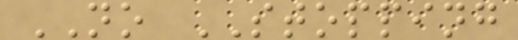NO STOPPING
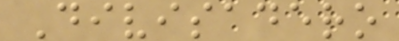Divisadero
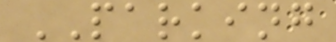PARKING
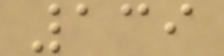139
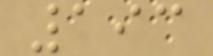193
